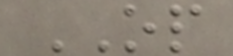OP
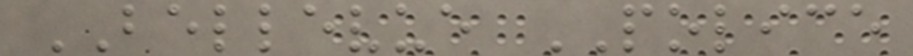BELLEVUE POLICE
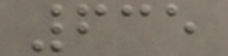635
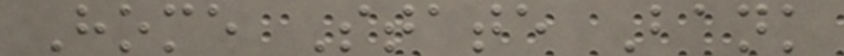Home State Bank
